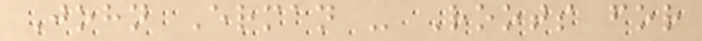John Erman - Roots for
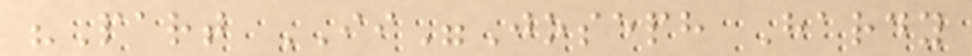"Part II"Joseph Hardy
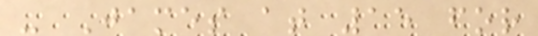- James at 15 for
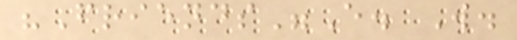"Friends"E. W.
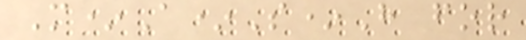M*A*S*H for
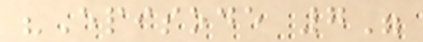"Episode 7"
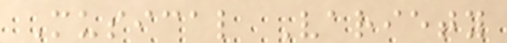Musical Variety
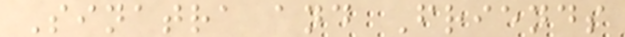Sinatra and Friends
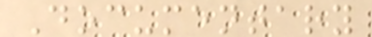Documentary
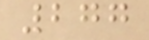277
